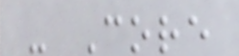- Core
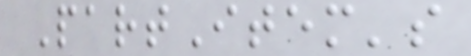PartItem's
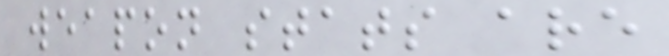weapon stats are
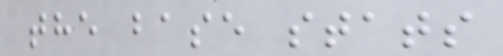the base stats
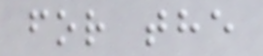for the
